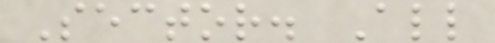Sector. All
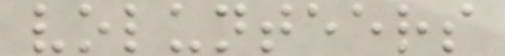volunteers
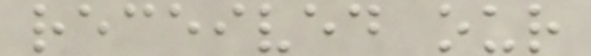received our
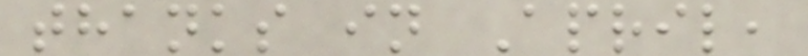thanks in April,
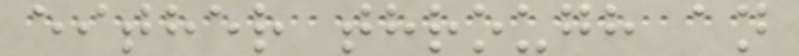either through an
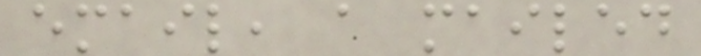email, a mailed
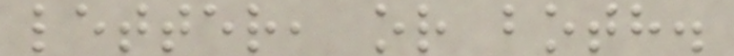letter, or both.
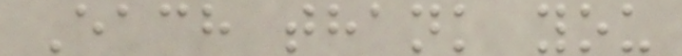Each thank you
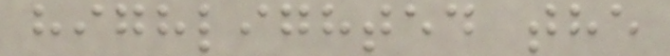highlighted the
